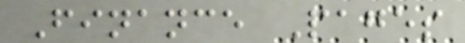Finance Pages
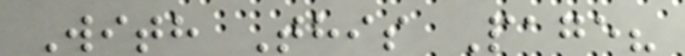With This Page?
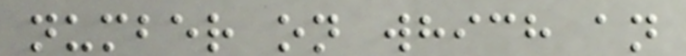number on which an
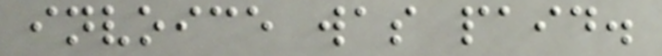invoice was paid.
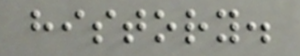history.
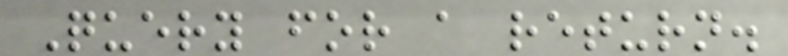Query for a return.
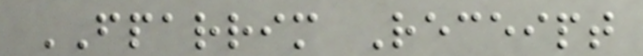FPARRIM Receipt
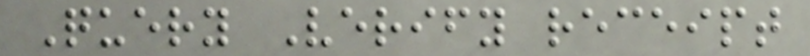Query Verify receipt
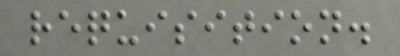requisition.
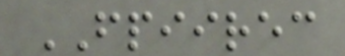FPIIREC
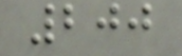200
